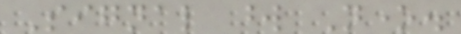Signal word None.
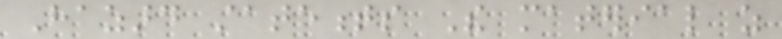Hazard statements The material as
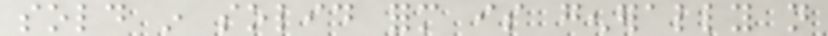sold in solid form is generally not
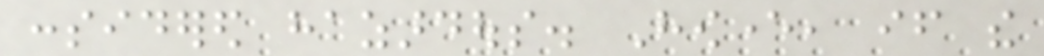considered hazardous. However, if the
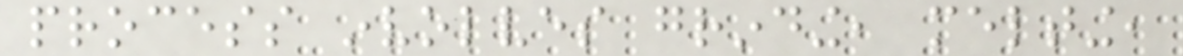process involves grinding, melting,
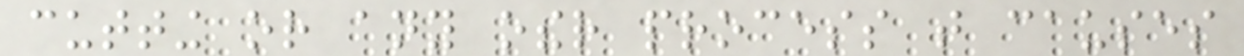cutting or any other process that causes
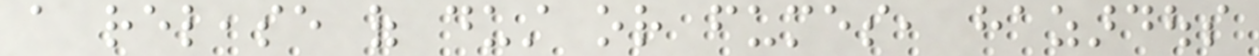a release of dust or fumes, hazardous
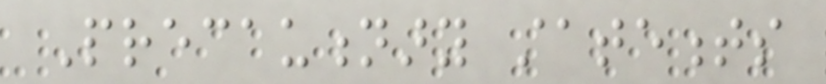Precautionary statements
